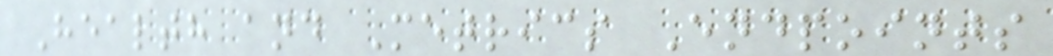Health and Metrics Endpoints
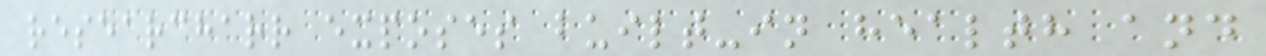researcharr exposes built-in health and
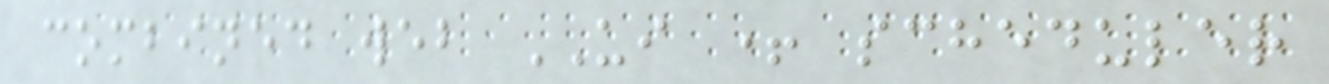combined web UI + scheduler
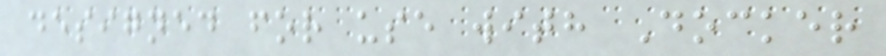designed for use with Docker
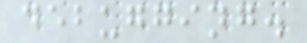debugging.
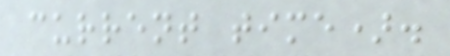current time).
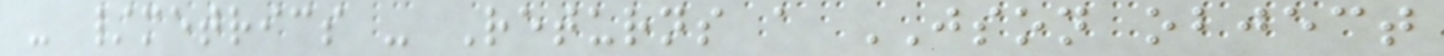- /metrics - Returns a JSON object
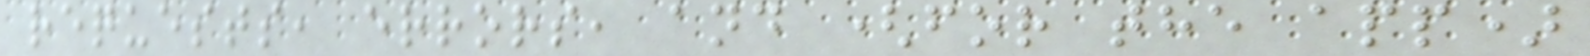requests, errors, and (for the app)
